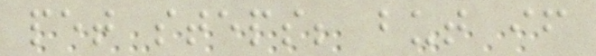pet steps; but if
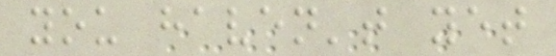you haven't yet
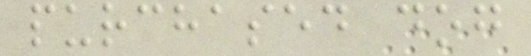purchased dog
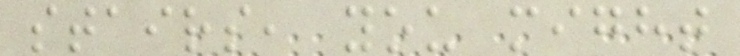stairs, you might
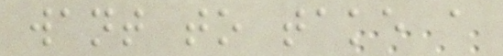want to take a
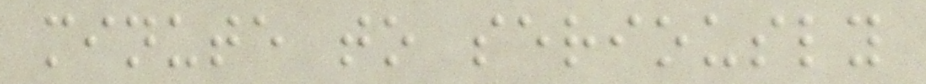minute to seriously
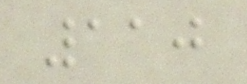110
